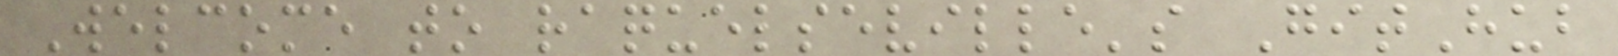Welcome to raquelseville's GitHub
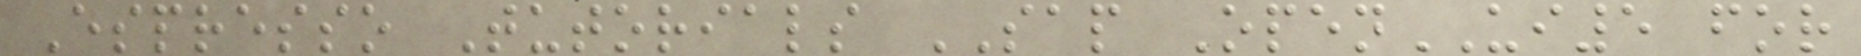Espresso Tutorials SAP OpenUI5 for
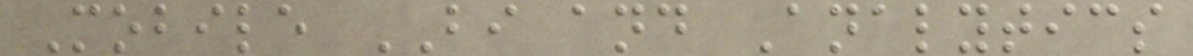Mobile BI and Analytics
